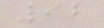92
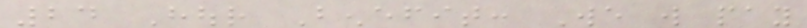24 Hour Benefit: We will pay
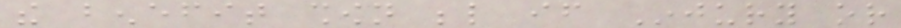the benefit shown below if Injury or
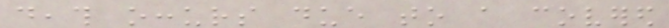death occurs due to a covered
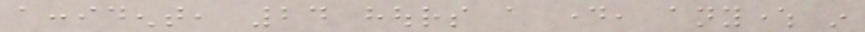accident, 24 hours a day, anywhere in
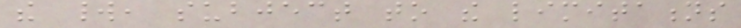the world, subject to the limitations
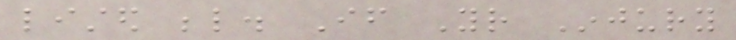listed below. If Your Injury
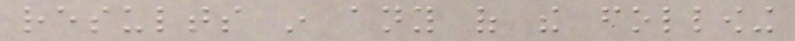results in any of the following
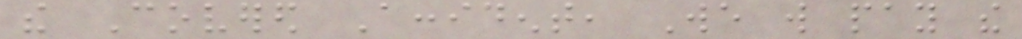the Covered Accident, We will pay the
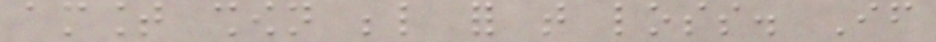amount shown below for that loss. If
